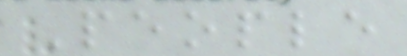People
